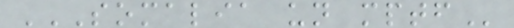SOMALIA UN MPTF
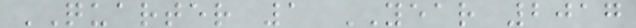QUARTER 1 YEAR 2017
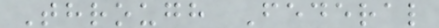Through Federal
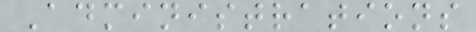Administrations
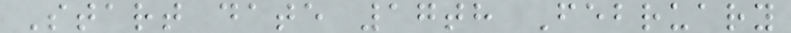Start date 17th February
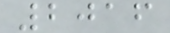2016
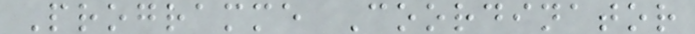Programme Coordinator
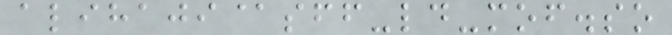alihaji@sff-ld-mof.so
